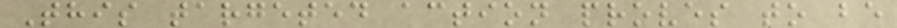This targeted action proves to be
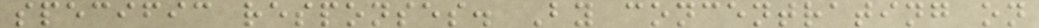specific responses. By concentrating on
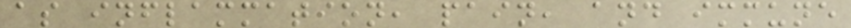as inflammation, pain, and immune
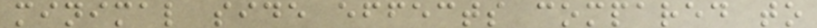minimal side effects compared to
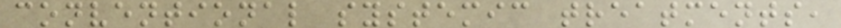conventional systemic treatments,
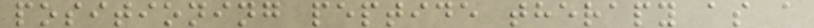positioning peptide therapy as a
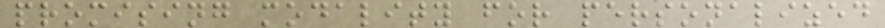promising modality for personalized
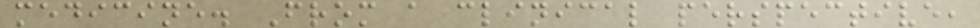medicine. From a clinical perspective,
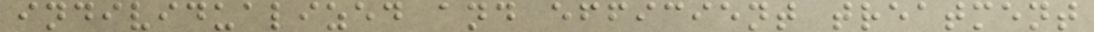individualized and efficient treatment
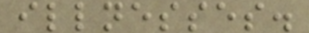illnesses.
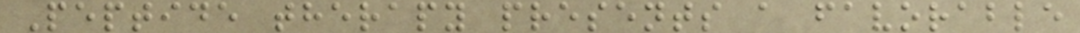Peptide therapy presents a favorable
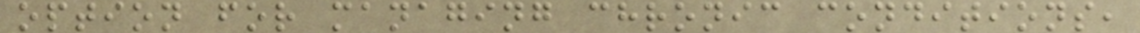option for managing chronic conditions,
